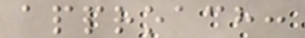approach:
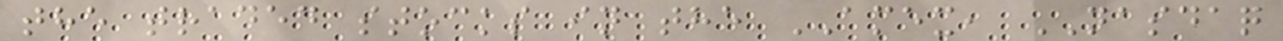the traded stocks in the AMEX, NASDAQ
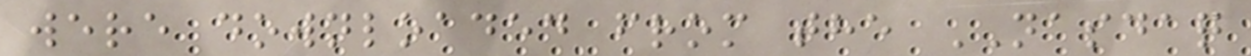were downloaded from the NASDAQ
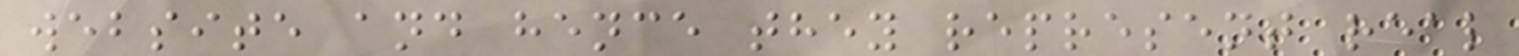website and hence they represent real
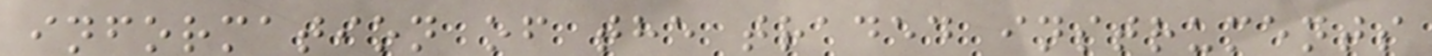information of the traded instruments
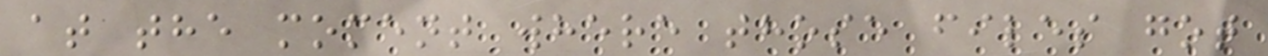at the moment where those files got
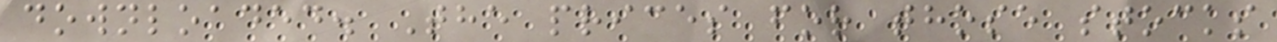downloaded. The prices for those stocks
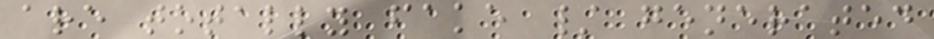are totally fake / generated
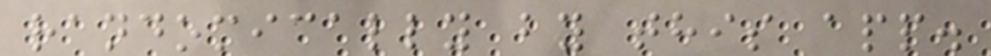randomically by this app.
